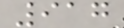917
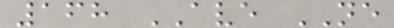168 AVE NE
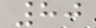80
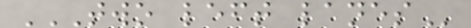TWO LEFT LANES
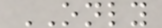ONLY
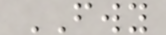FWY
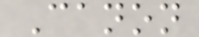Canon
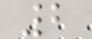2
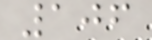106
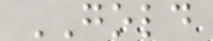GOLD
